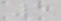5
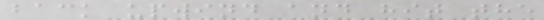back upwind and hit the
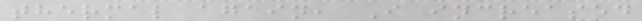thermal again, I increased
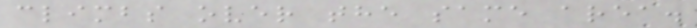climbs over the same area.
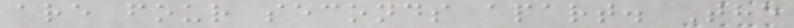are four seconds apart. The
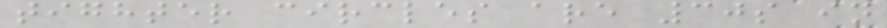tighter circles are 30s in
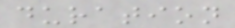duration
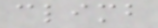climb
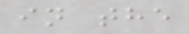in the
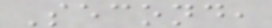Second,
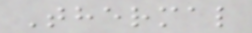Thermal
